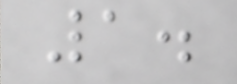1.
